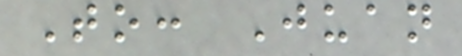To: Juan
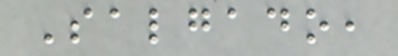Salgado,
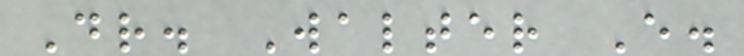Dr. Walter E.
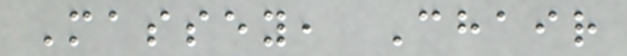Massey, Chair
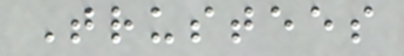Trustees
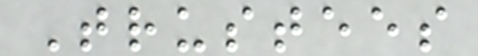Trustees
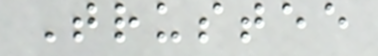Trustee
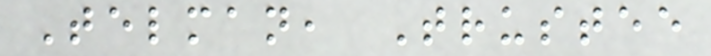Telman, Trustee
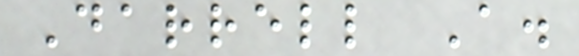Darrell A.
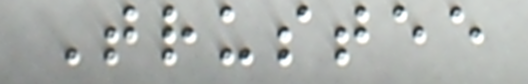Trustee
